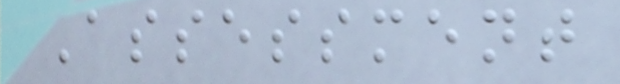Assessment
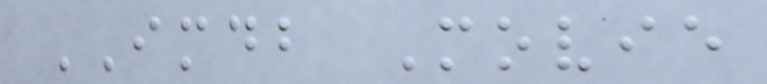IMDB Movie
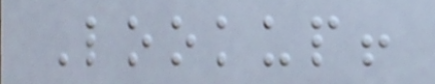Lookup!
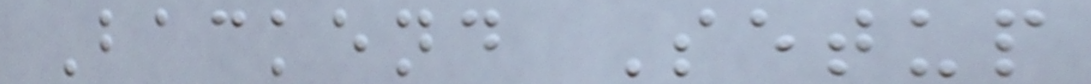Backend Setup
